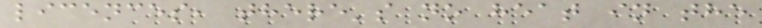licences, there's no heat in the
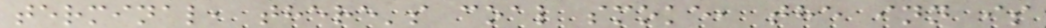terminal, there's coal smoke, the inn is
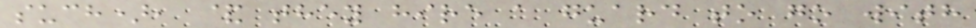such), & they hire a guard to go with
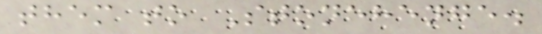them to Stonehenge.
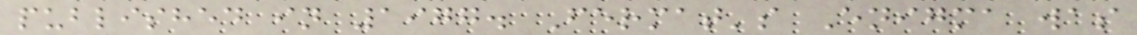published in 1977. Fermat's Enigma was
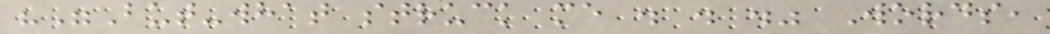""But-what struck me . . ." Words,
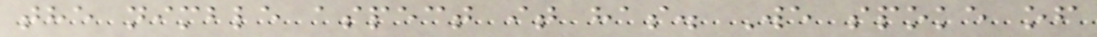the nimble aspect it has. We spoke of
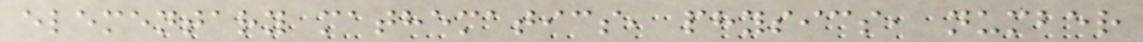elementary mathematics, physics, number
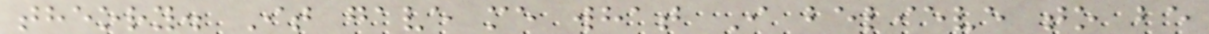theory. It gave me what I believe to be
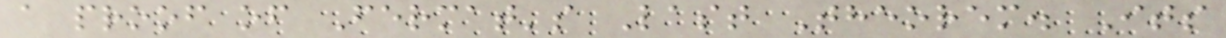a proof of Fermat's Last Theorem. Its
